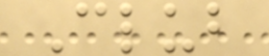Club
